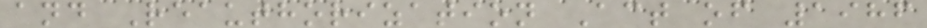and Reauthorization Act of 1986
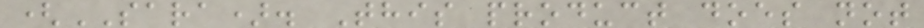(SARA). This product does not
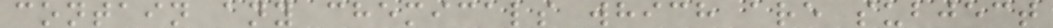contain any chemicals which are subject
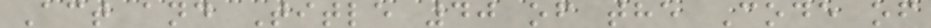Act and Title 40 of the Code of
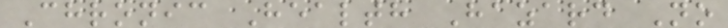Chronic Health Hazard No
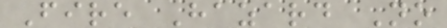Fire Hazard No
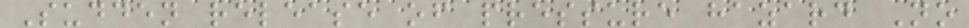Sudden release of pressure hazard No
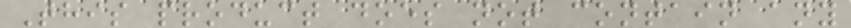This product does not contain any
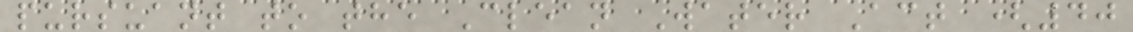pursuant to the Clean Water Act (40
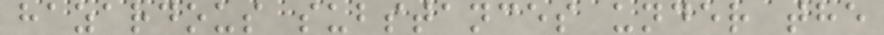hazardous substances under the
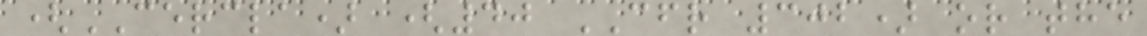(CERCLA) (40 CFR 302) or the
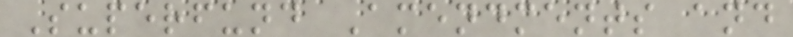Superfund Amendments and
